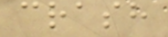crash
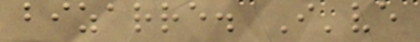bizarre. I've
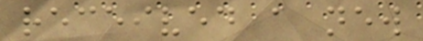received a new
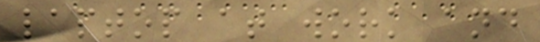laptop at work and
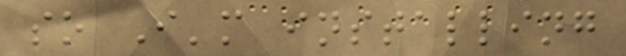so I'm installing
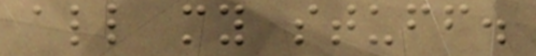all my stuff.
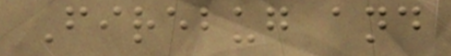Firebug and
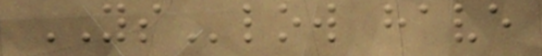YSlow have
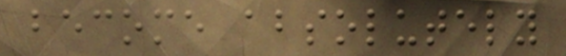become absolutely
